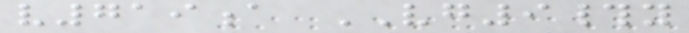v719a VG9#y
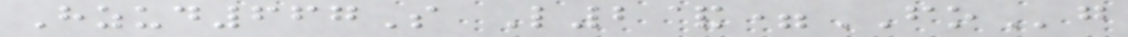Hzud667S L2&=FOg
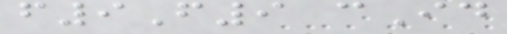f9F9 cId
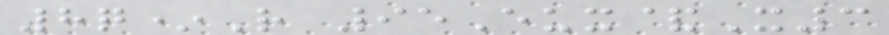8q*R 95Eux&X3
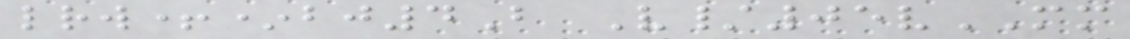lrw+*bj4B V/05vMM
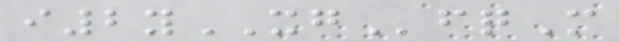i2yXGfqM
